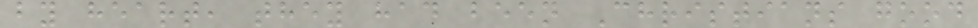by heart, they had been Christians good
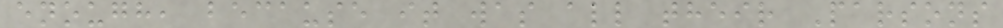enough, because it was all their Parsons
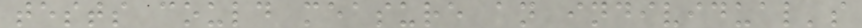tests could measure an individual's
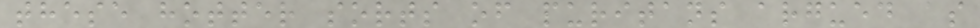these hotter sorts of puritans argued as
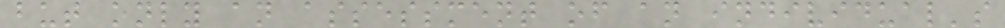but only an assessment of an individual's
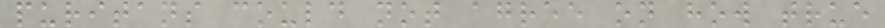puritans could not agree on how true
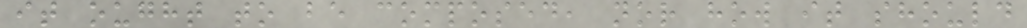it ought to be composed, nor how it should
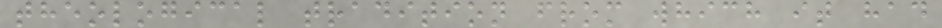theological tradition from which it had
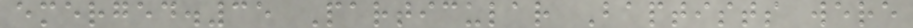emerged.35 Particular Baptists were
